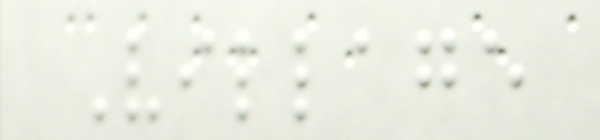Village
